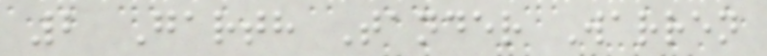2 Garth Tander Warren
